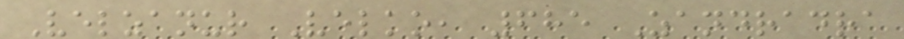Velzanur Velko, 685 Zandradra
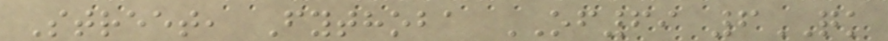Street, Fythoba OF69 6QK
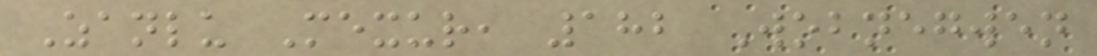Zanlu Mexur, 182 Wobnegwen
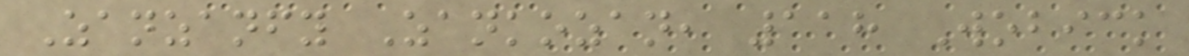Zanzanfy Zankozan, 118 Wobick
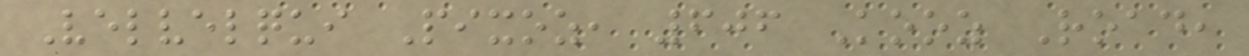Velvelqui Pixoz, 606 Kooz Road,
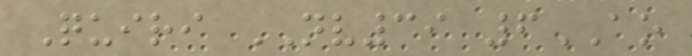Quiri NV39 6AO
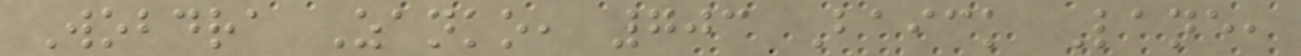Wobdra Zanko, 703 Baick Lane,
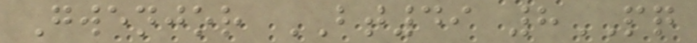Gwenjor BT49 8PQ
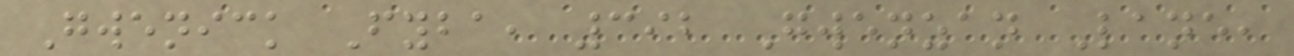Gwenick Fyba, 392 Gwenzan Lane,
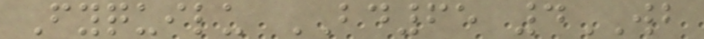Fyquilu BD65 4WB
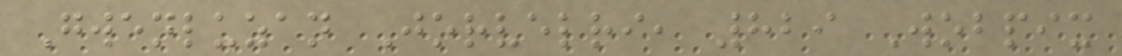Gwenluzan Jorvelri, 829 Wobpix
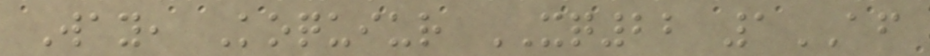Way, Koquiur XQ22 1AF
